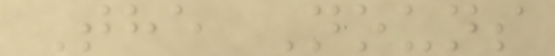The Nouns
